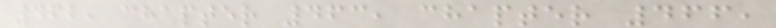462, chapter 463, chapter 466,
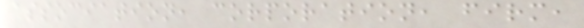association, corporation, firm,
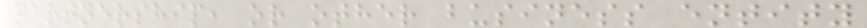partnership, or other business entity
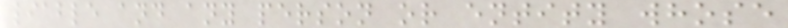liable and any person or entity whose
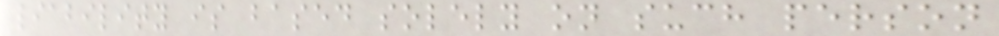liability is based solely on such person
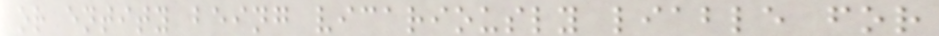or entity being vicariously liable for
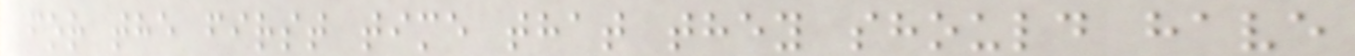for the first time that they should have
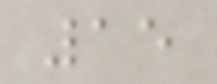15
